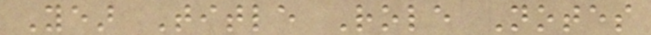Year Title Role Notes
